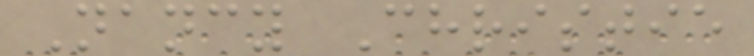Nancy Christie
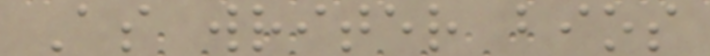As writer bios
